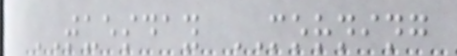TUESDAY MORNING
